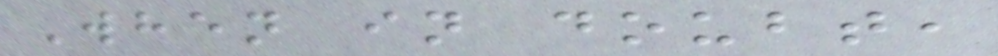When in doubt,
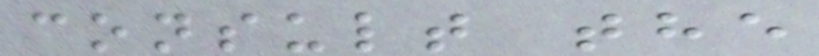consult the
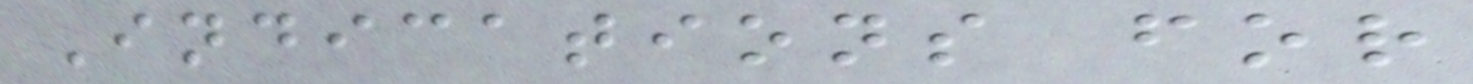Indications for
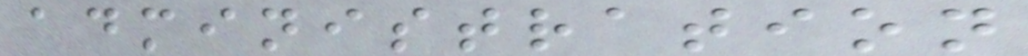administration
